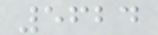5624
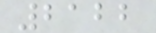2122
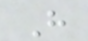H
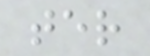ter
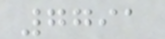7791
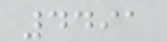4491
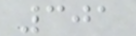301
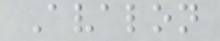Avalon
